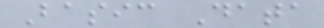Basic Data
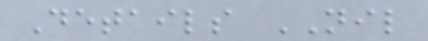Details NIL
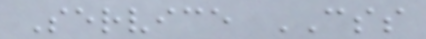Service CSS
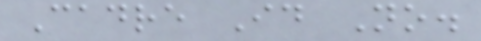Cadre Id No.
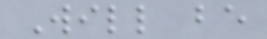Will be
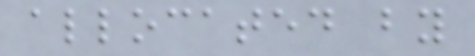allocated by
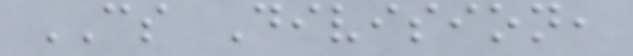CS Division,
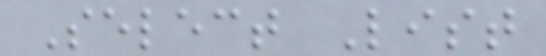Select List
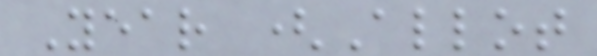Year (Allot
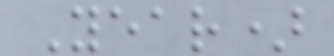Year)
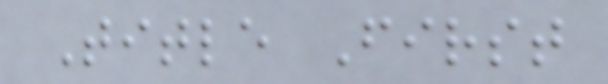Title First
